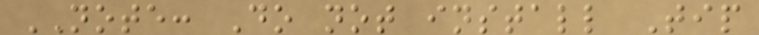NOTE: Do not install Tip
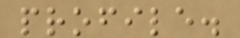profile.
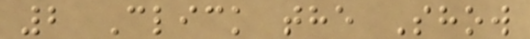2 Click the Show
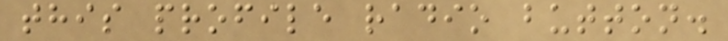this profile radio button.
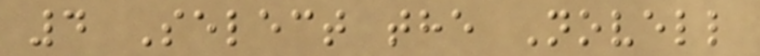4 Select the Novell
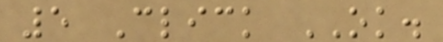5 Click OK.
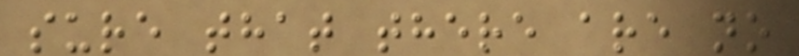sure that there are no
